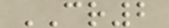CR2
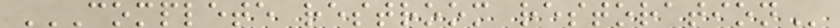COMPLETE RESTROOM RESTORATION
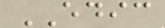EDIC
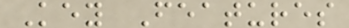Key Features
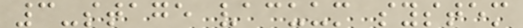3-stage vacuum system
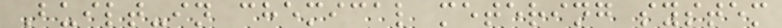Built-in chemical metering system
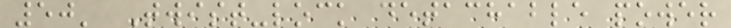50' Twist-lock detachable power
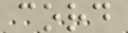cord
